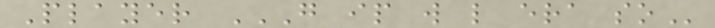Player G IP W L ERA SO
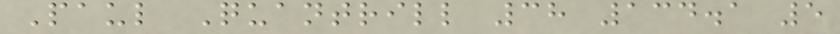Paul Quantrill 38 134.1 5
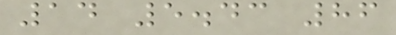14 5.43 86
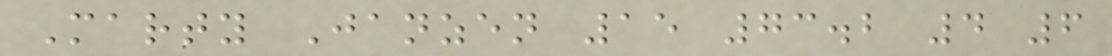Marty Janzen 15 73.2 4 6
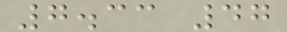7.33 47
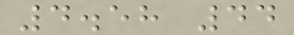4.58 44
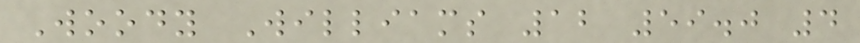Woody Williams 12 59.0 4
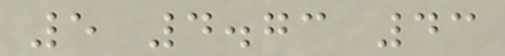5 4.73 43
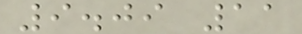9.09 11
